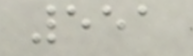551
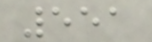551
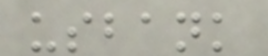usbank
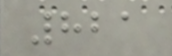821
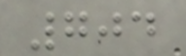704
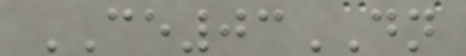CE03DN
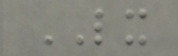LX
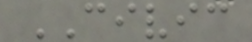CIVIC
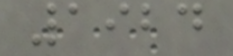1924
